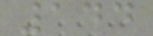144
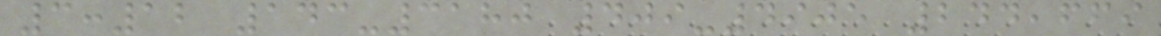3:12 143-3180 409-4905 244,669
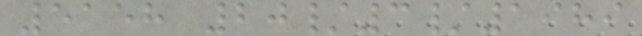5158 20/3/1989
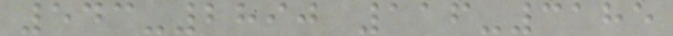543-2890 116-3185
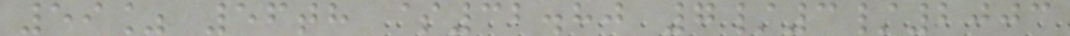59% 56th $32.80 7/3/2003
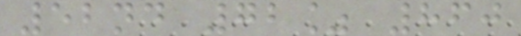52nd 72% 860
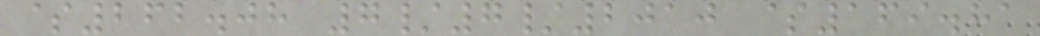$262.08 7/7/2010 $169.81
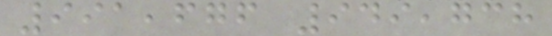991,676 949,738
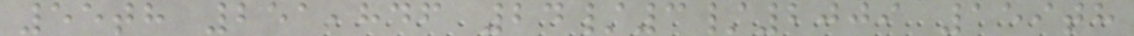55th 251,846 24/3/2009 159th
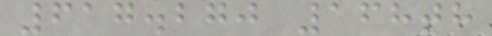617.270 168th
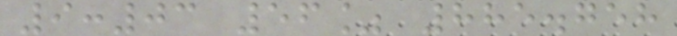9:03 56% 885.758
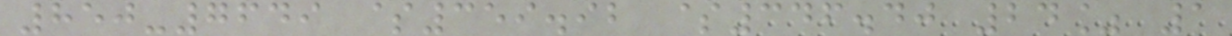850-7649 $359.92 $346.40 24% 1
